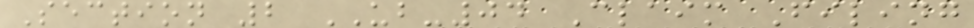Section 2 UB-04 Claim Filing
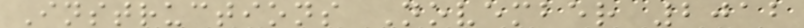Instructions November 2012
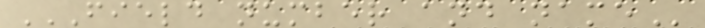FIELD NUMBER AND NAME
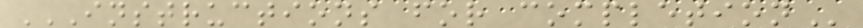INSTRUCTIONS FOR COMPLETION
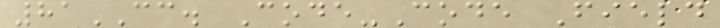81CC. Code-Code Field
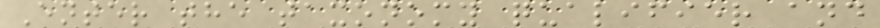Enter the taxonomy qualifier and
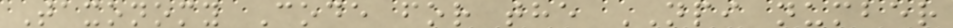Taxonomy Code for the NPI number
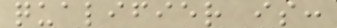qualifier is:
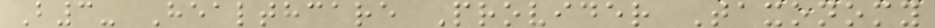B3- Healthcare Provider Taxonomy
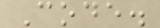Code.
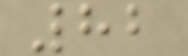82
